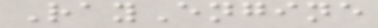RayEngine
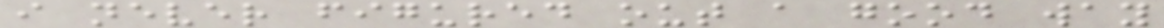i never figured out a good way
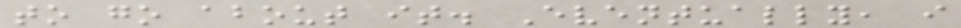to go about it. Eventually, i
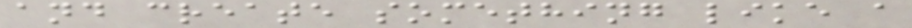and create something like a
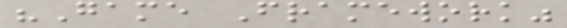"Game Framework"
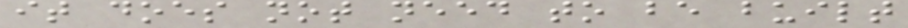it does not need to be built
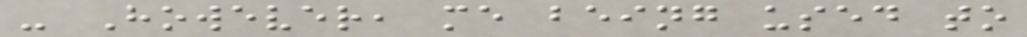- However, me being used to
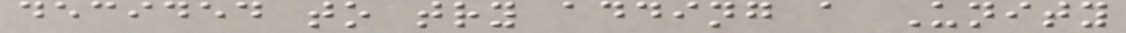decided to try adding a Unity
